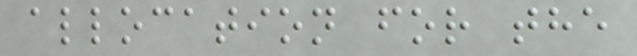allocation for the
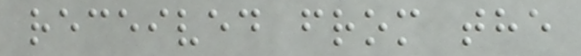received from the
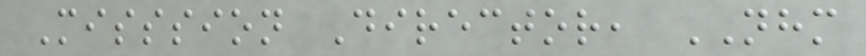Misssion Director, NHM
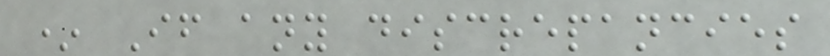* If any discrepancies
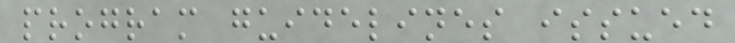program guidelines issued
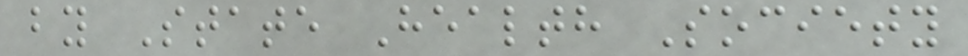by State Health Society
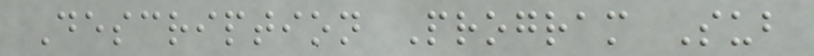Description Program Sub
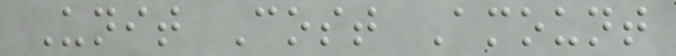Unit Cost Amount
